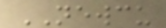NEWCU
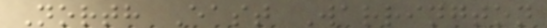North East Warrington
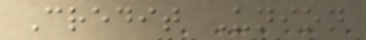Credit Union
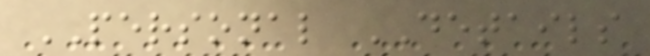PERSONAL DETAILS
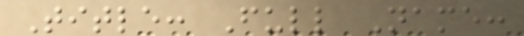Title: Full Name:
